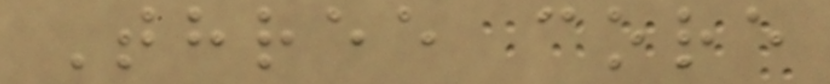Three core
